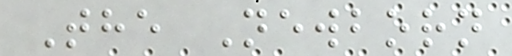The Newborn
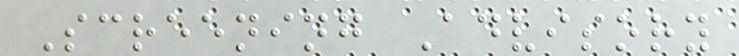Screening Advisory
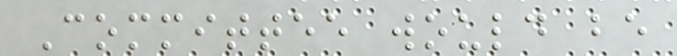Committee would be
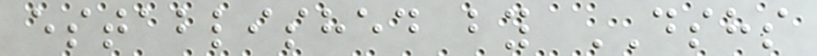established by DSHS
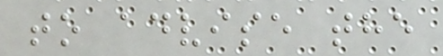to advise the
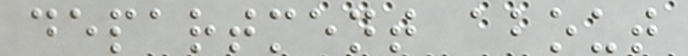department about
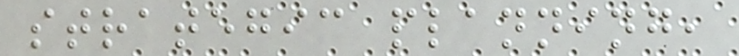strategic planning,
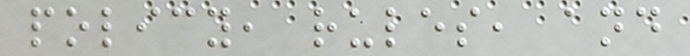policy, rules, and
